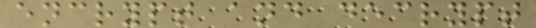encrypt and decrypt
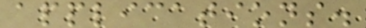applications.
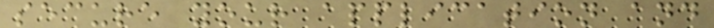secure your application and
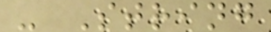- String
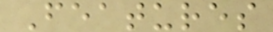Features
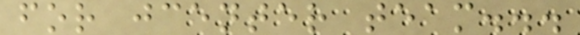for jcenter team...
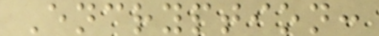Encryption:
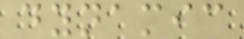dynamic
